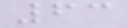63
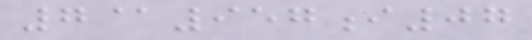7@957i07
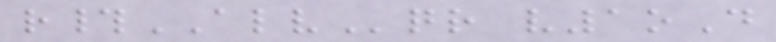r#ALVqr v1oD
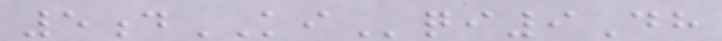5dKIqi9Dh
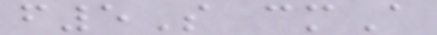f5S cmA
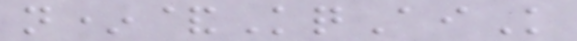n*&KqAiK
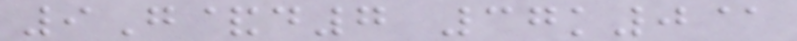9G&d7 37k0@
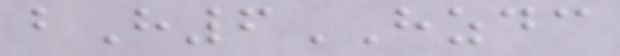bH6HZDC
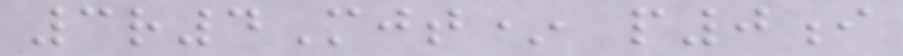3r4Mjt* p0i
